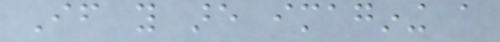If you are imagining a
